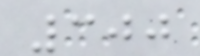300
